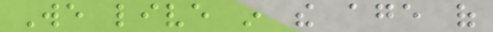We live in the age of
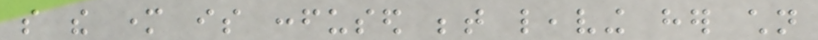so the mother is confused between leaving her children
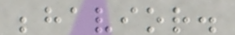behavior.
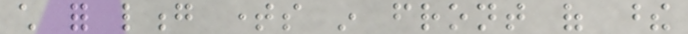child for long times in front of these
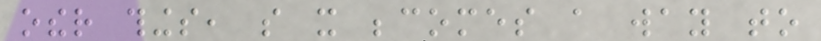other things, so it becomes a way to
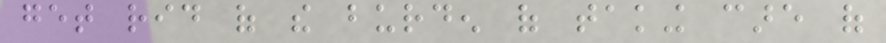get rid of the burden of taking care of
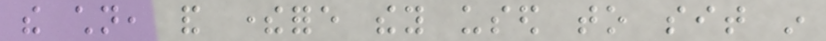the children, and therefore they used to sit in
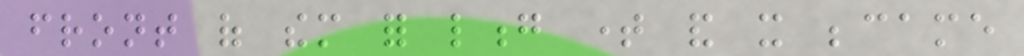front of them for long time and it became
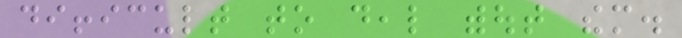difficult to deal without them.
